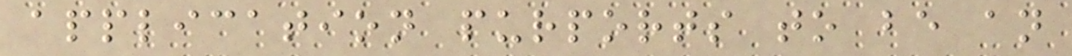application purports to be an
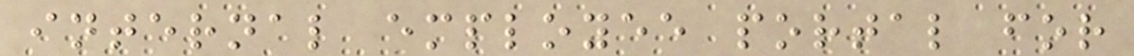internal employee portal for
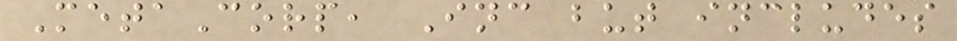MetaCorp, Inc but includes
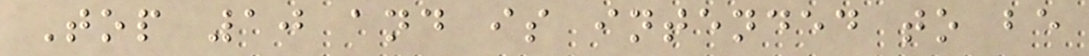Top 10 and is intended to be
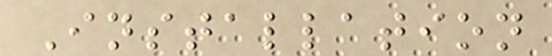Installation
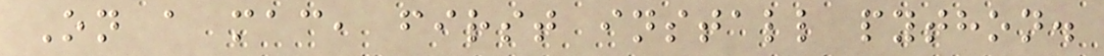On a mac, first install python.
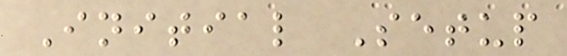Initial Setup
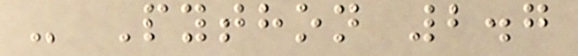- Python 2.7
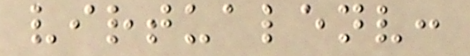virtualenv:
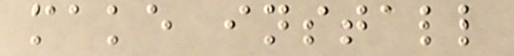make install
